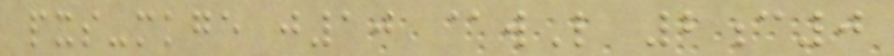pxs-mkge j10 @wL 2c0
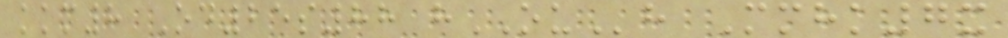kkm8 Od25s88 hOUh Mmhk7x
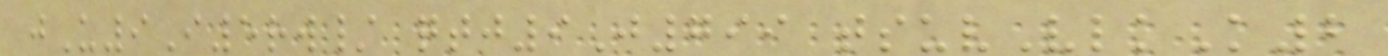jU9I5rw/ qtj9J799 tsuvVlkK2
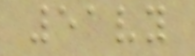51vy
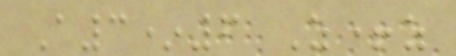A3*6 Z+z
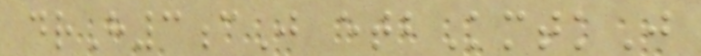drH3cJ etbKmtkJ
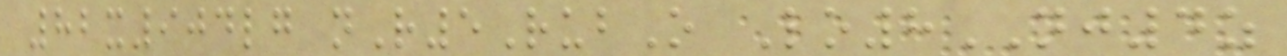82x904lg nR5RubO Lo8NJ4z
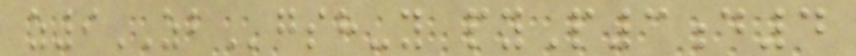z9ZBgsh-y pyP3d4
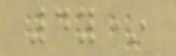4y*
